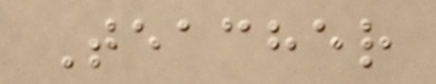Teacher
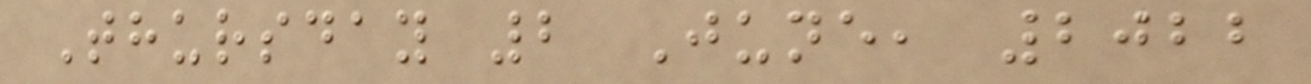Thursday 2 June, 2022
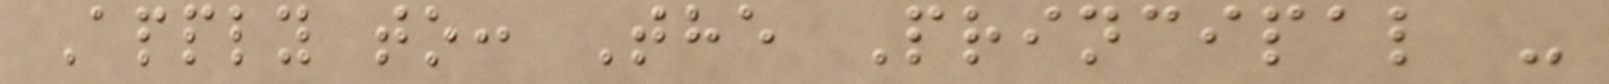Apply to: The Principal -
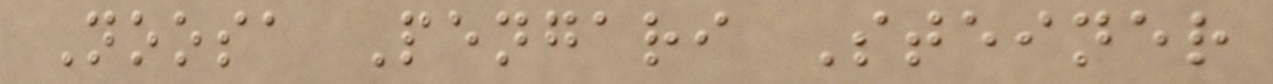Noosa Pengari Steiner
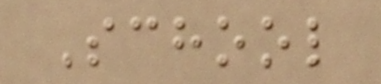School
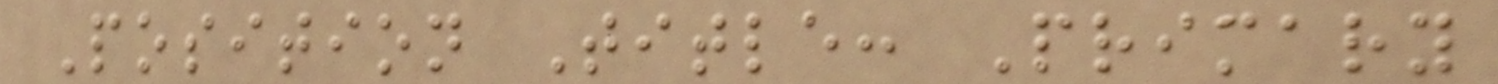Position Title: Primary
